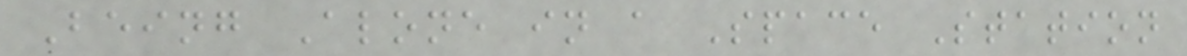Being Alone in a Space Station
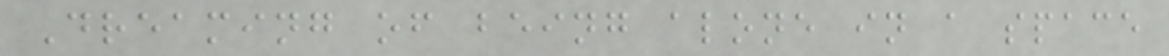Dreaming of being alone in a space
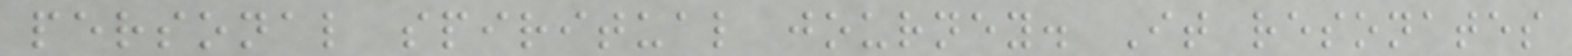personal spiritual journey. It resonates
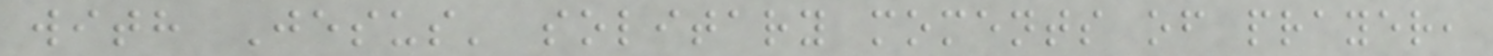with Jesus' solitary moments of prayer,
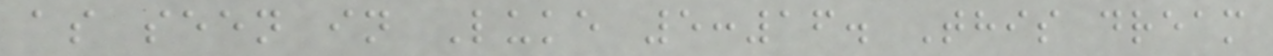as seen in Luke 5:16. This dream
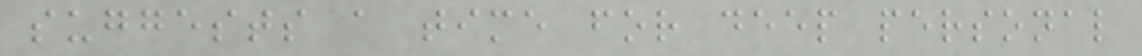suggests a time for deep personal
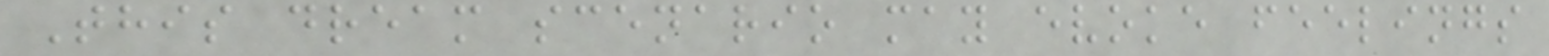This dream scenario may evoke feelings
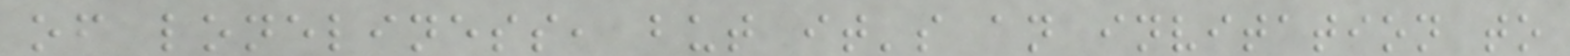of loneliness, but it's an invitation to
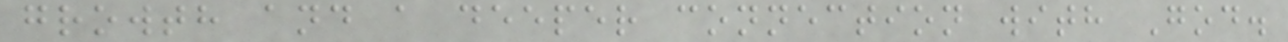growth and a deeper connection with God.
